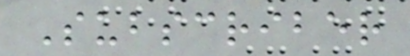Subscriber
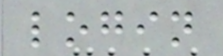login
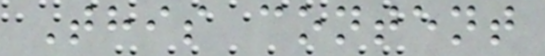This content
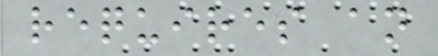requires an
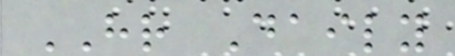HR Daily
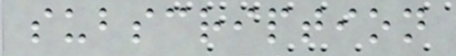subscription
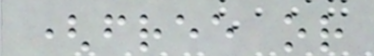(free or
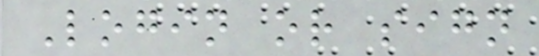Login or sign
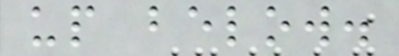up below.
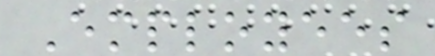Employees
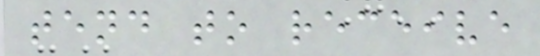tend to receive
